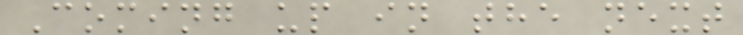Coming up in the next
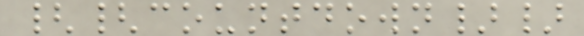{{countdown}}
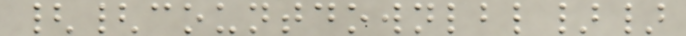{{countdownlbl}}
